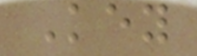Key
